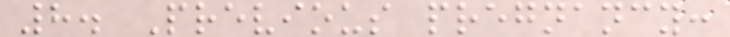8. Previous pregnancy:
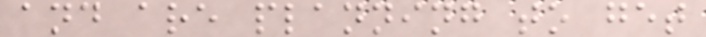and are planning to get
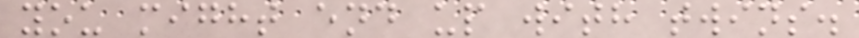you might end up with twins.
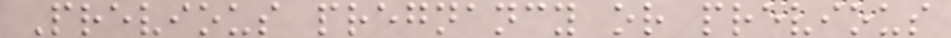Previous pregnancy or previous
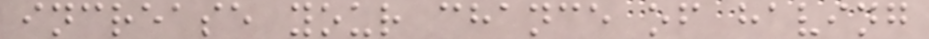increase your chance of having
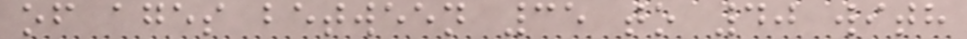of ages between 35 to 40 with
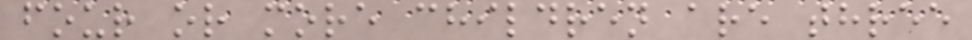four or more children are three
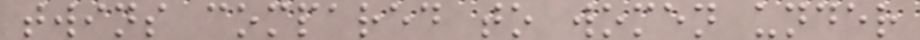twins compared to women under
